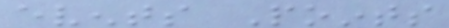events Points
